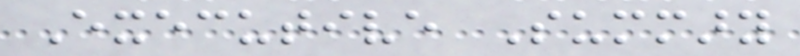Executive Summary
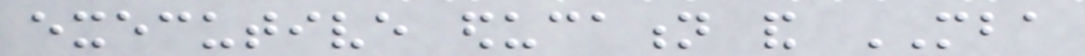executive education and MBA
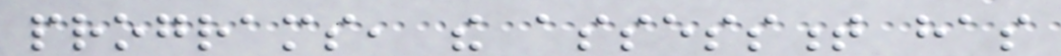programs, the assessment has
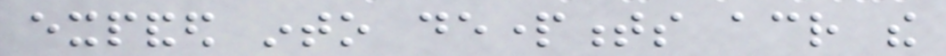expanded into departments across the
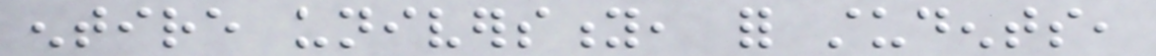entire university, for students,
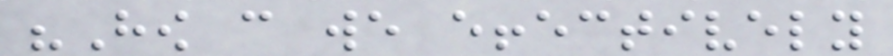"How can we effectively
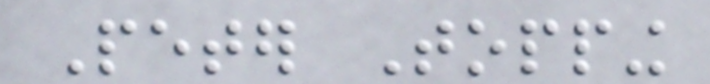Peter Topping
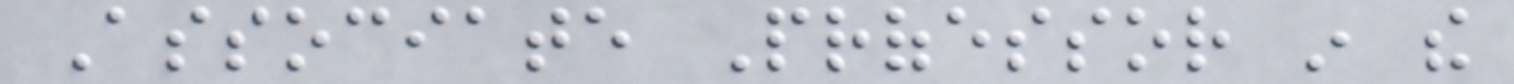Associate Professor in the
